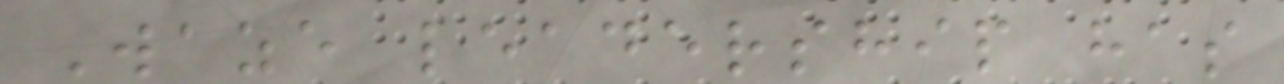Waze leadership has
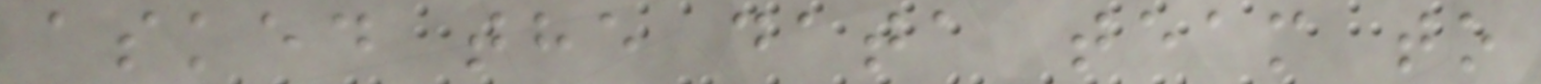asked the data team to
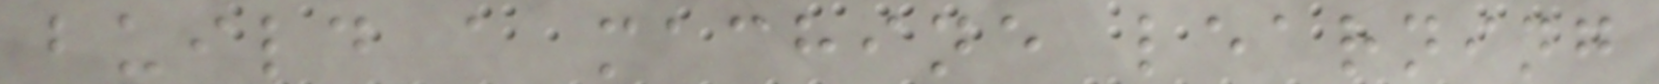build a machine learning
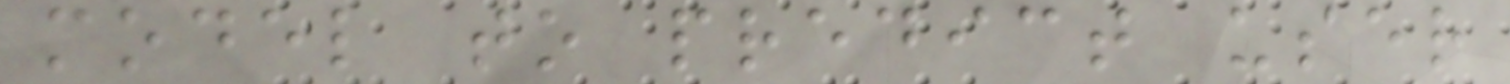model to predict user
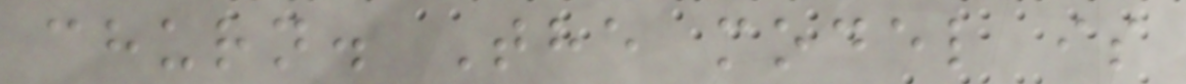churn. The model is
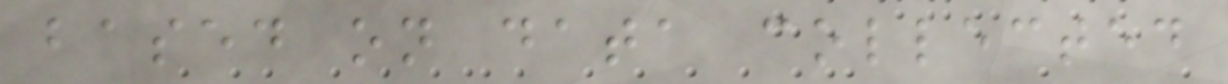based on data collected
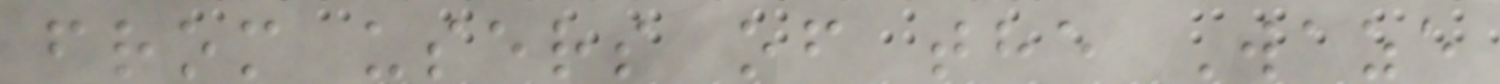from users of the Waze
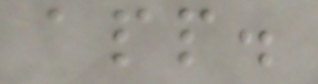app.
